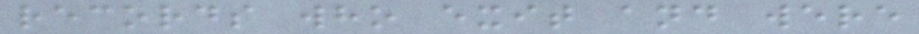records who exit and were
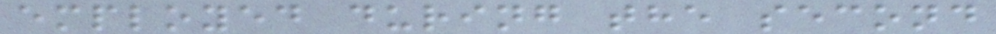employed during the second
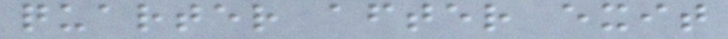quarter after exit
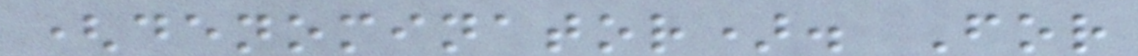(denominator). For
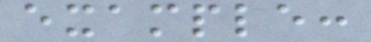example:
